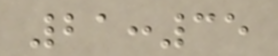21:35
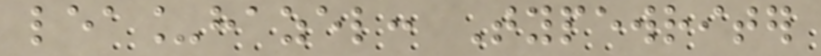lea_hazel: Typewriter
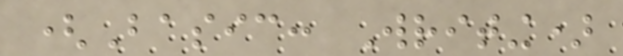(Basic: Writing)
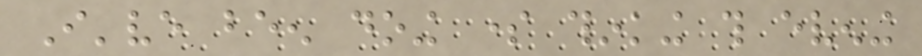I've been doing some thinking this evening
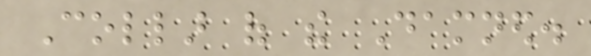Collar of the Damned.
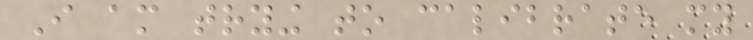I am trying to calibrate my
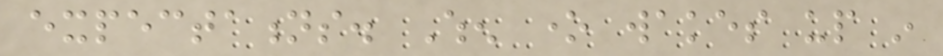expectations. When one wakes up in
